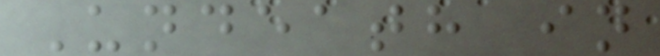Undeath in
